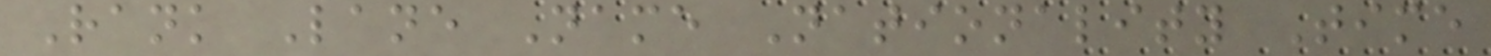Rank Lane Name Nationality Time
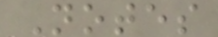Notes
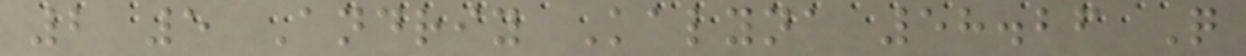2 5 Andriy Kalyna 58.26 Q
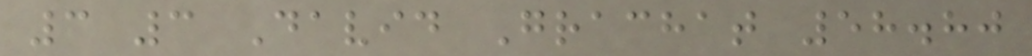3 3 David Grachat 58.80
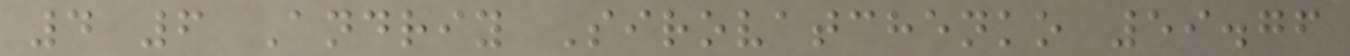4 6 Andriy Sirovatchenko 59.76
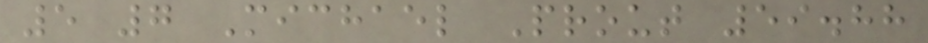5 7 Michael Prout 59.88
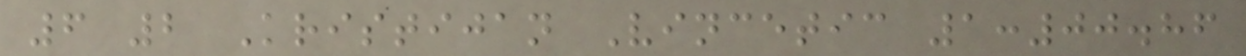6 2 Kristijan Vincetic 1:00.86
